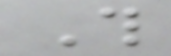This
